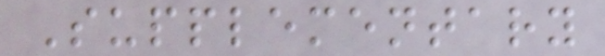Supplementary
